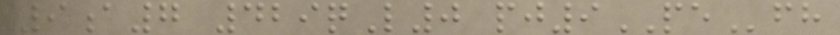9a7 429qL0 pj9PEfh
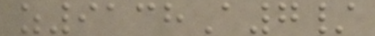z9138A7/
